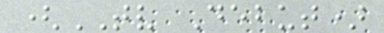(TV Debut)
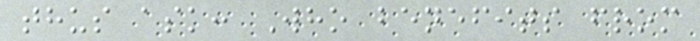thus ask: Who benefits from
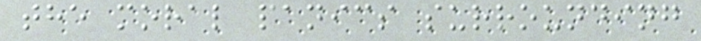the moral panics surrounding
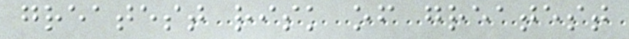greatest risk of greatest
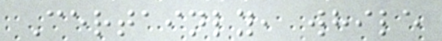Certainly, while
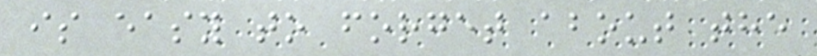is easy to forget about the
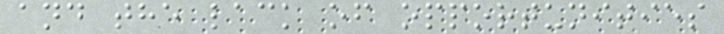and the lack of opportunities
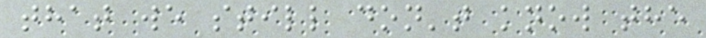that we still don't know the
